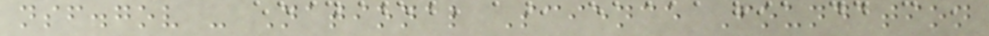nsf.gov - National Science Foundation
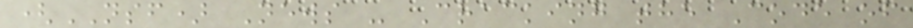(NSF) News - Cracking the Code of
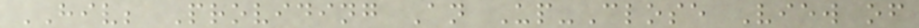HIV; Providing An Up-Close View of
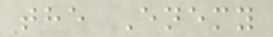the Enemy
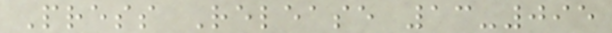Press Release 13-095
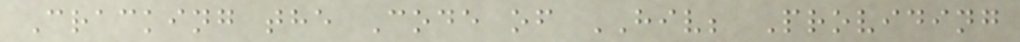Cracking the Code of HIV; Providing
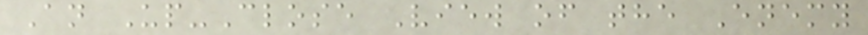An Up-Close View of the Enemy
